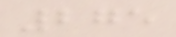275
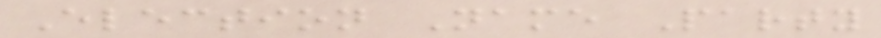Election Name Party
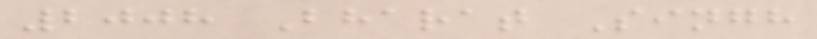2008 Bharat Singh
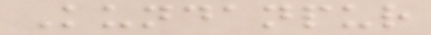Kundanpur
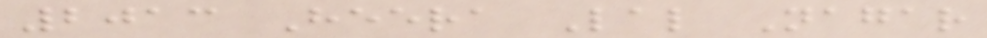2013 Heera Lal Nagar
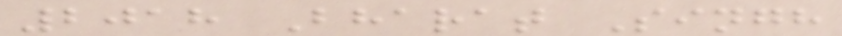2018 Bharat Singh
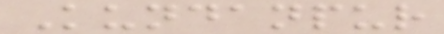Kundanpur
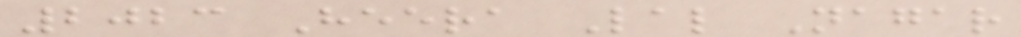2023 Heera Lal Nagar
